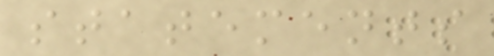statements
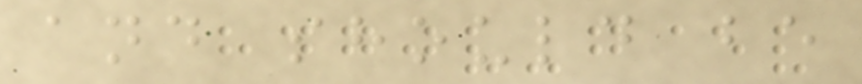and should be
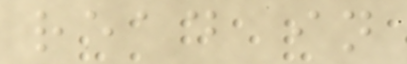read in
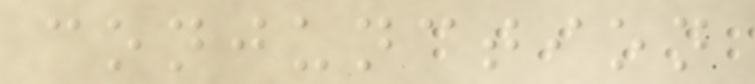conjunction
